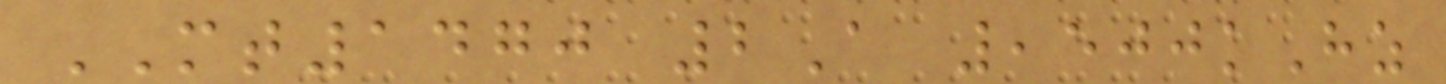MT1470 2A ,500kHz
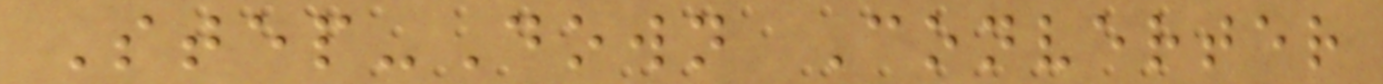Step-Down Converter
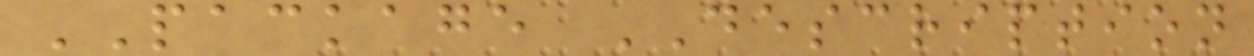PACKAGE DESCRIPTION
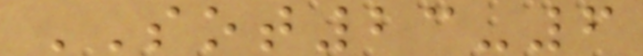SOT23-6
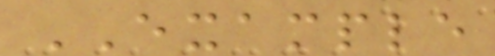EXAMPLE
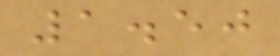1.50
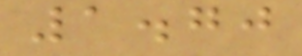1.70
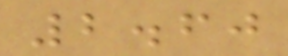2.60
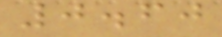0.60
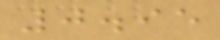0.95
